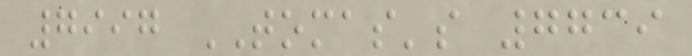7997 TOMAS's 7739
